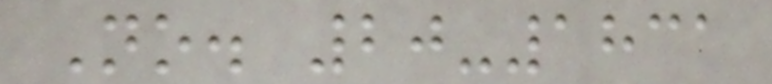No. 20-1831
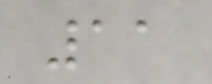11
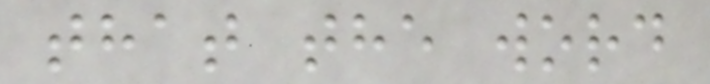that the word
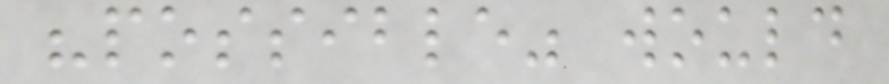"possible" would
